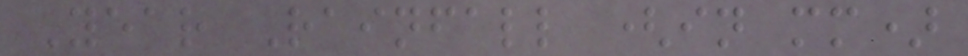Year Rainfall (in mm)
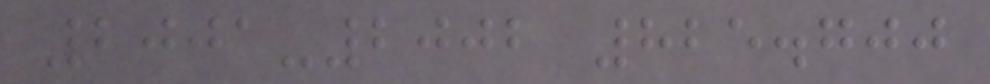2001-2002 825.700
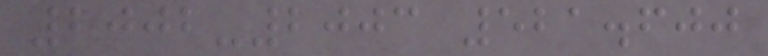2002-2003 521.600
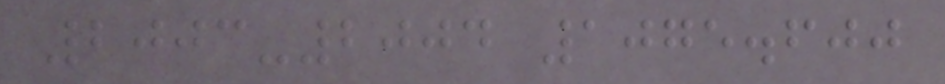2003-2004 1075.600
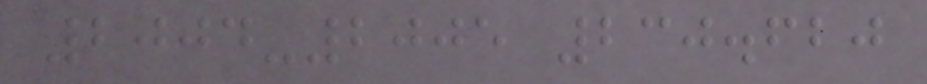2004-2005 230.620
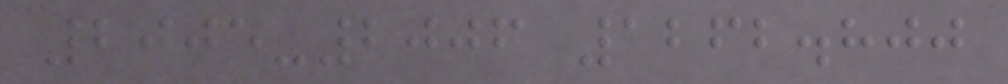2005-2006 1262.800
